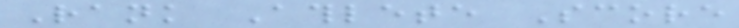Rank Athlete Score
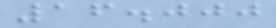16.000
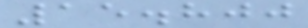15.800
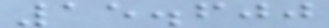15.600
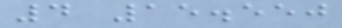4 15.550
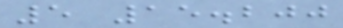5 15.200
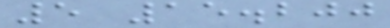5 15.200
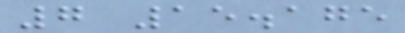7 15.175
